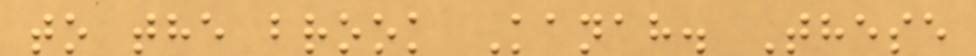to the brook Kanah. These
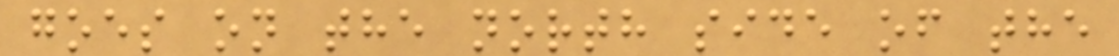goes on the north side of the
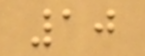10
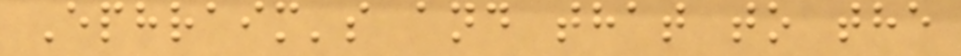Ephraim's and that to the
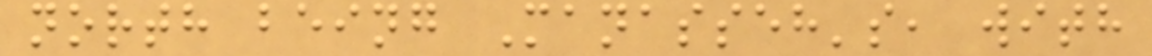north being Manasseh's, with
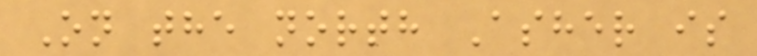On the north Asher is
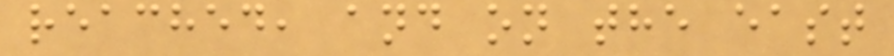reached, and on the east
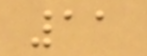11
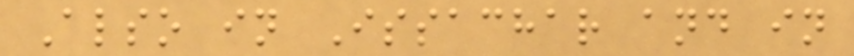Also in Issachar and in
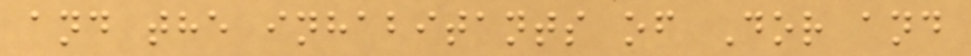and the inhabitants of Dor and
